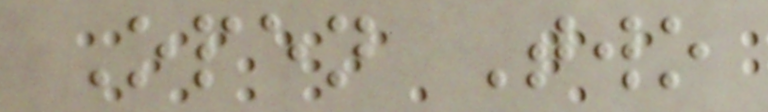Open Two
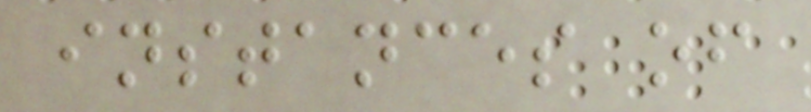instances of
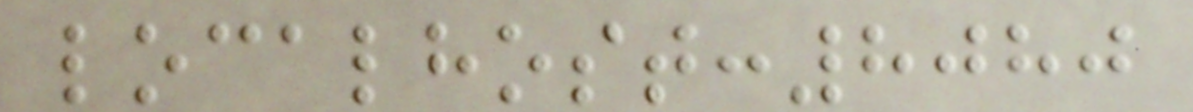localhost:8080
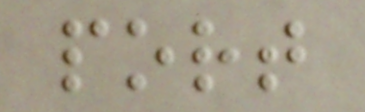port
